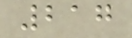217
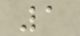1
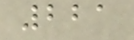221
